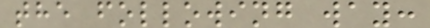the following way:
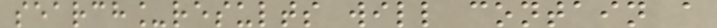search_results will contain a
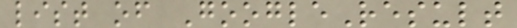list of GoogleResult
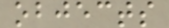objects
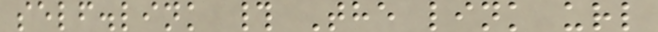self.link # The link url
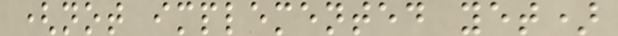(not implemented yet)
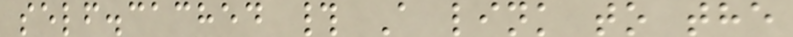self.cached # A link to the
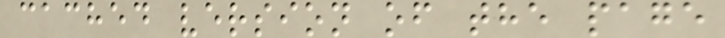cached version of the page
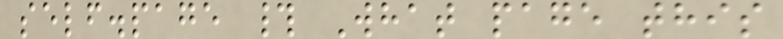self.page # What page this
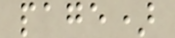page)
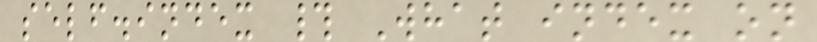self.index # What index on
